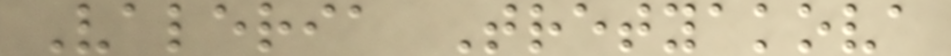Valeria Tretyakova
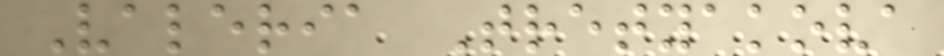Valeria Tretyakova
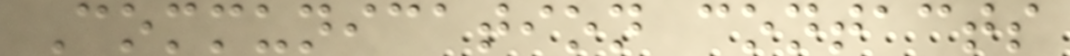Communication contacts
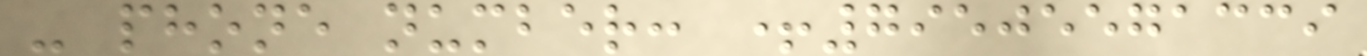- phone number: +79505571339
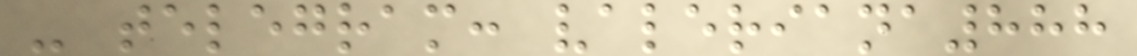- telegram: valeriana888
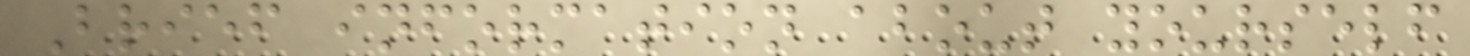Brief information about yourself
